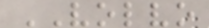VOLVO
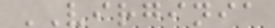VIRGINIA
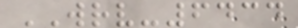WRV-6434
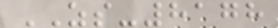ZS-8178
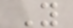Y
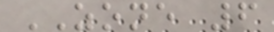ZONE 6
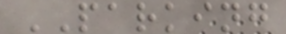PARKING
